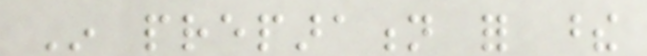In preparation for these
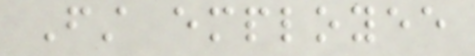First employee
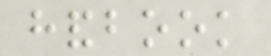handbook
